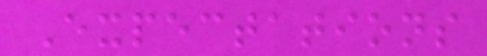Expectations
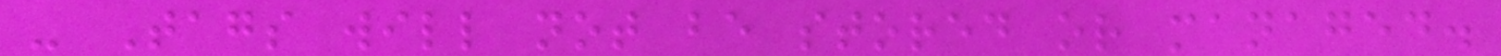- Tags will not be stored or managed.
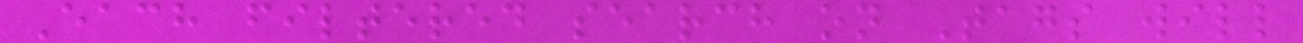Each filtered search on Tags will
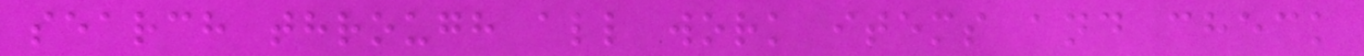search through all work items and check
